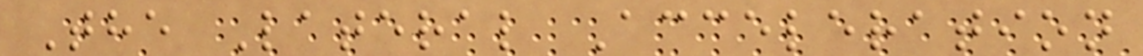The Lateral Acceleration
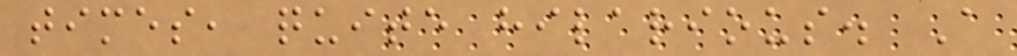times, quite hilarious. A
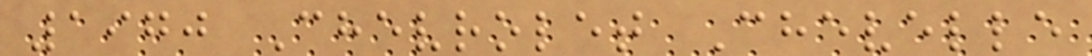1970 Chevrolet Chevelle
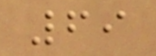69
